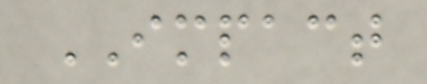IMPACT
